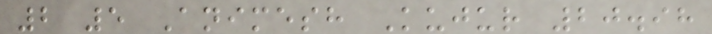2 5 Animesh Kujur 20.98
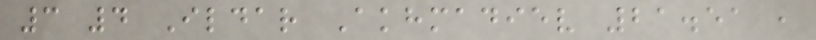3 4 Ildar Akhmadiev 21.51 ,
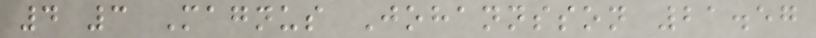4 3 Magnus Johannsson 21.57
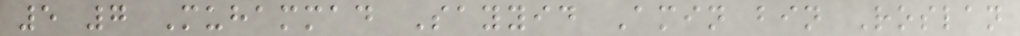5 7 Muhammad Sayyid Amin bin Roslan
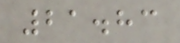21.83
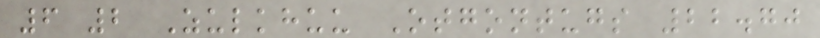6 2 Zulkhuu Otgontugs 22.70
